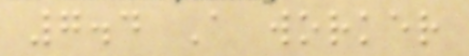7.4 A worker
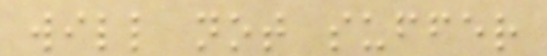will not suffer
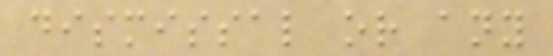dismissal or any
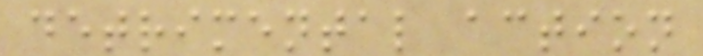detrimental action
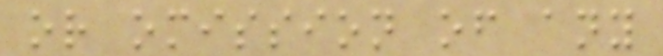or omission of any
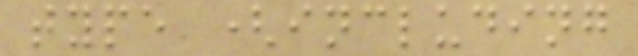type (including
